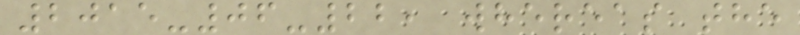2015-06-22, whereas the
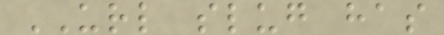URL slug has
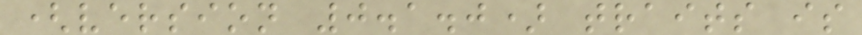(version 0.1.0) traits is
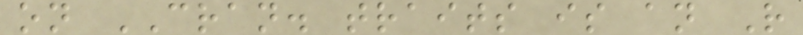on CRAN. traits is an R
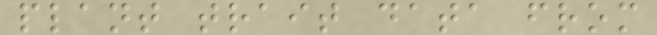plant trait data from
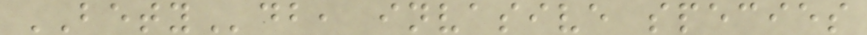BETYdb, invasive species
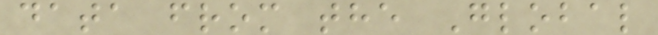data from the Global
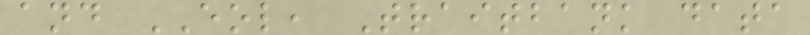and EOL, Traitbank data
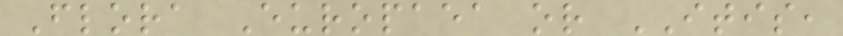Flora Europaea or ITIS,
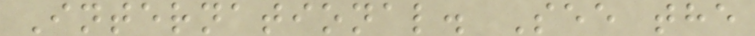International. See the
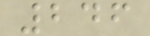246
